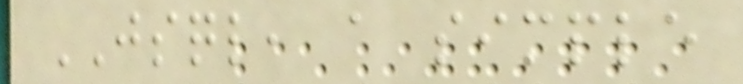JSQL, a simple
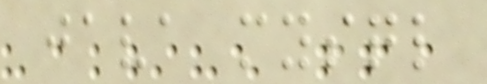java mysql
